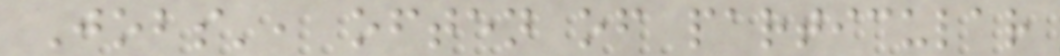Jobs', often of particular
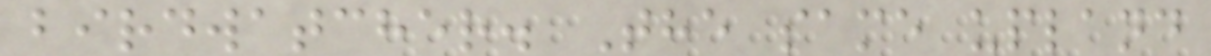birdwatcher. The same upland
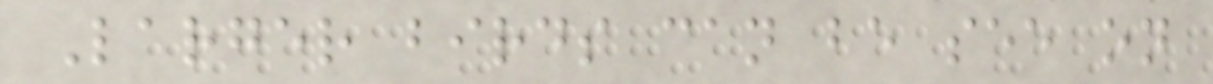Larger birds can be see on
